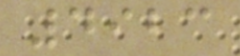4923
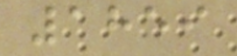1859
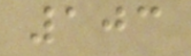103
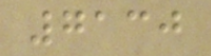7130
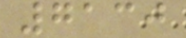7130
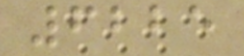6225
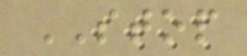STOP
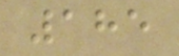185
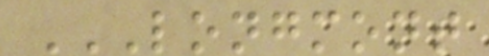LONGMONT
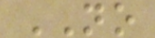NO
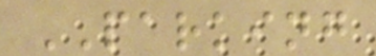PARKING
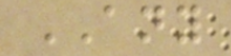ANY
